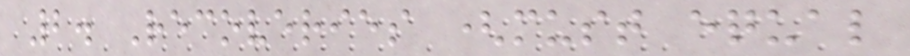2. Recoveries (must equal
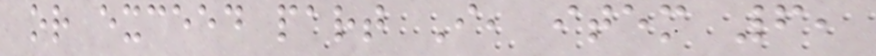or exceed part I, item 6,
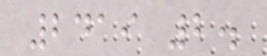2419 2.
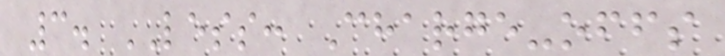3. LESS: Charge-offs
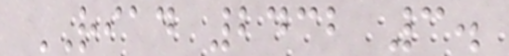RIAD 2432 3.
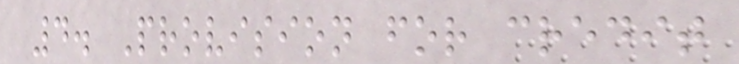4. Provision for credit
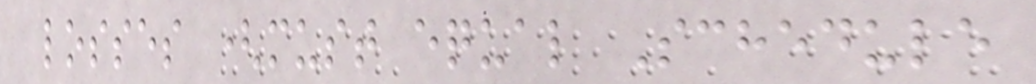losses (must equal Schedule
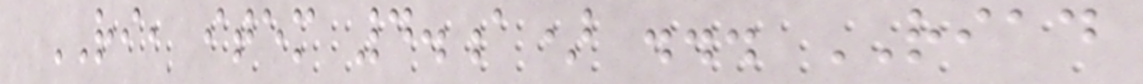RI, item 4.a) ... RIAD
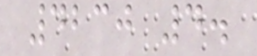4230 4.
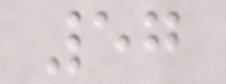57
